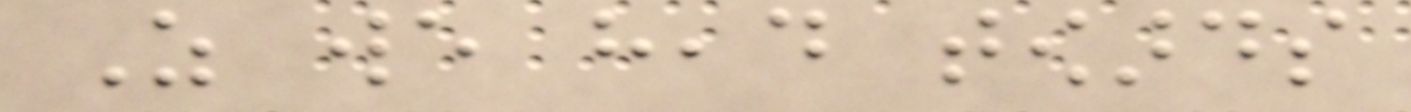As we head towards
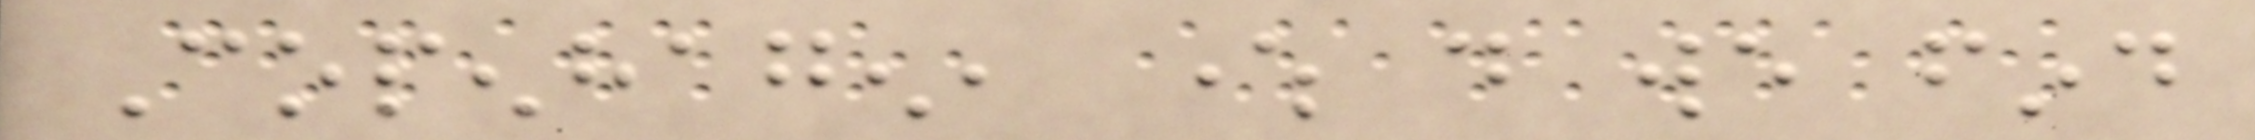Copenhagen, where do we find
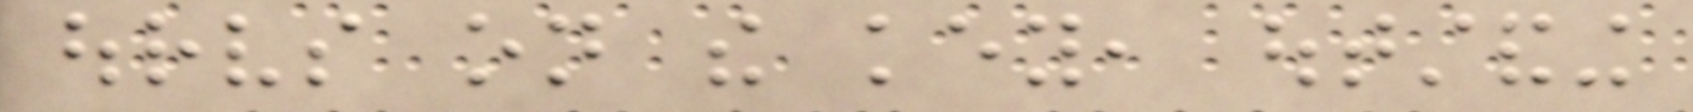ourselves on the key, outstanding
